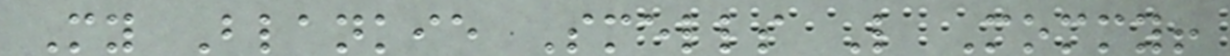My Blankie Smells Like Mommy!
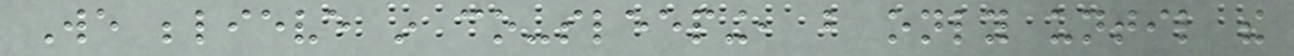We believe in co-sleeping, but only until the
